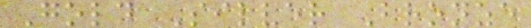Gold Silver Bronze
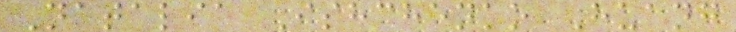Natalia Ishchenko Huang
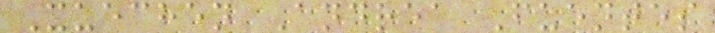Xuechen Andrea Fuentes
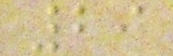29
